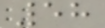58
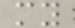my
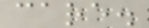care.
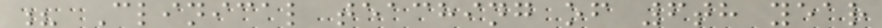? Clinical teaching of 6th year
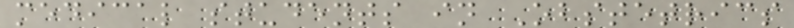medical students in Obstetrics
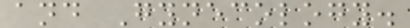and Gynecology.
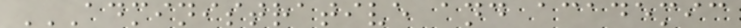ADMINISTRATIVE AND ACADEMIC
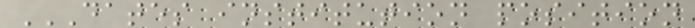DATES INSTITUTION POSITION
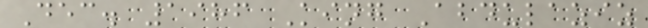Dec. 1986 King Abdulaziz
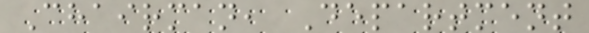Chairman, Department
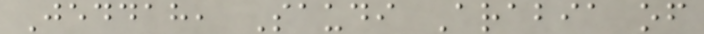Jeddah, Saudi Arabia of
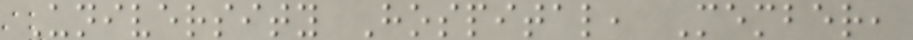University Hospital, Member,
